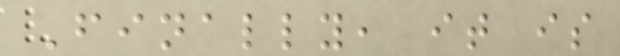Finally, it is
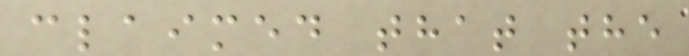claimed that the
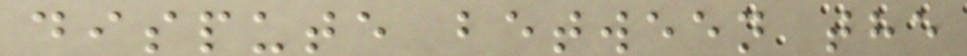dispute between the
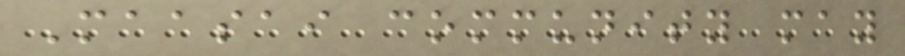Maasai community may
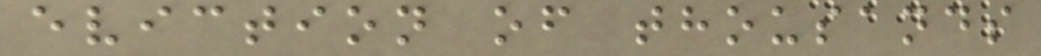eviction of thousands
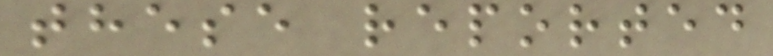these reported
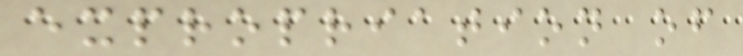expropriation of
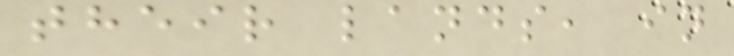their lands, in
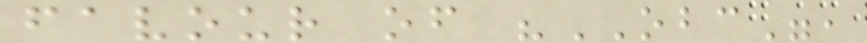favour of "OBC",
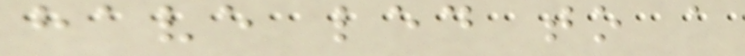have led to a
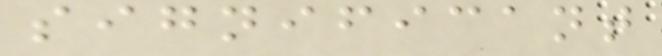significant
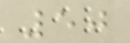50
